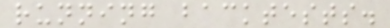running backtests.
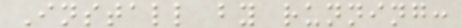Install by running:
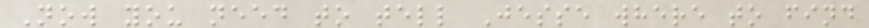Now you need to tell Jesse where to find
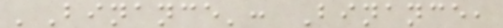'Binance': Binance,
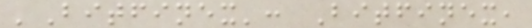'Bitfinex': Bitfinex,
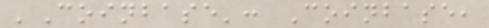'Coinbase': Coinbase,
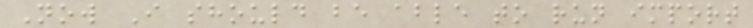Now I should be able to run import
